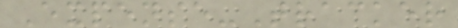Expense-Tracker
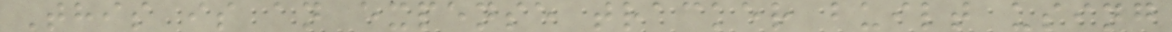This is an expense tracker built using
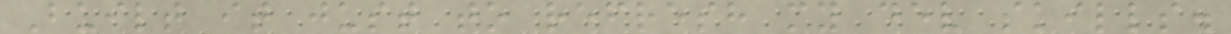Built it just to refresh my dev skills.
